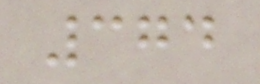374
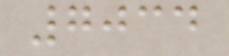7034
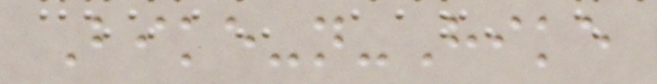Bike-n-Hike
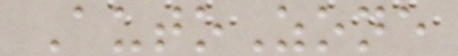AutoZone
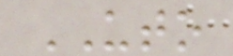UTO
